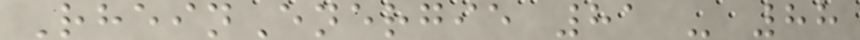RheinEnergie 81 - 88
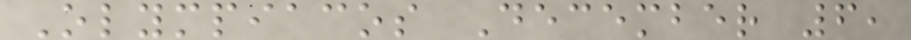Olympiacos December 6,
